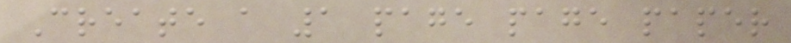Create a 1 page page paper
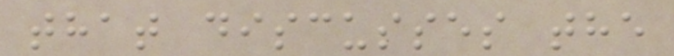that discusses the
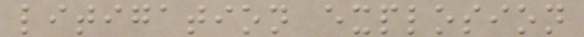litigation explosion
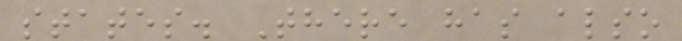states. There has also
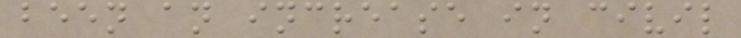been an increase in civil
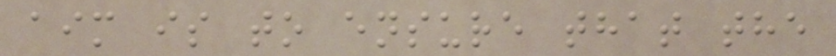aim is to ensure that the
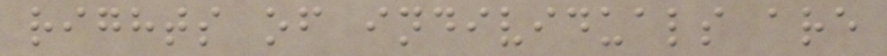rights of individuals are
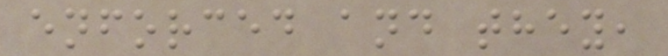enforced and they,
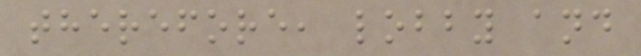therefore, lobby and
